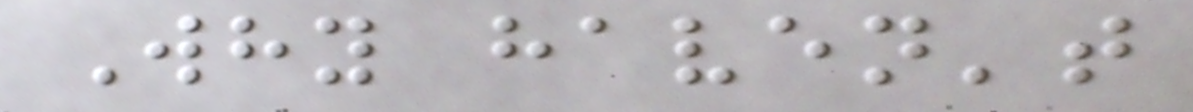Why haven't
